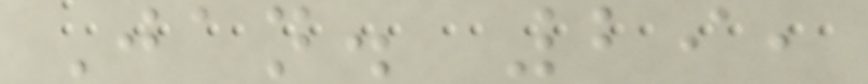Jan. 29,
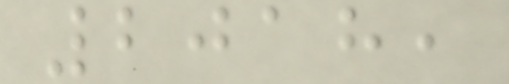2018,
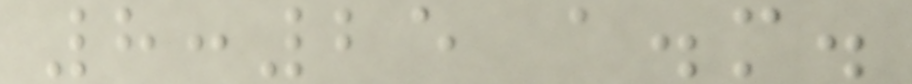8:25 a.m.
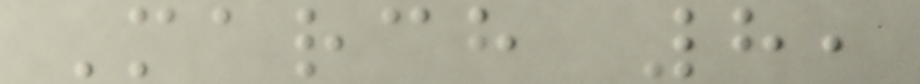March 8,
